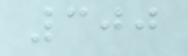300
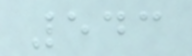543
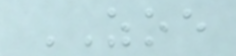ZOE
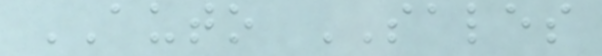AUTO SALES
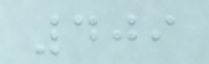409
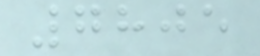7805
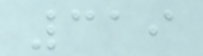319
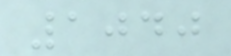1040
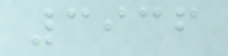3936
